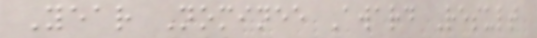Year Nominee Award Result
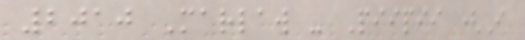2010 Marlaw - Piipii (I
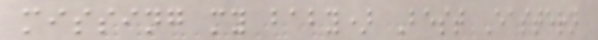missing my baby) Best Eastern
